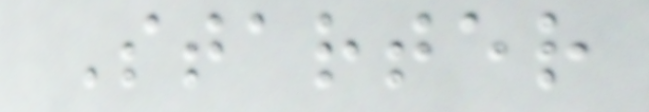Starter
